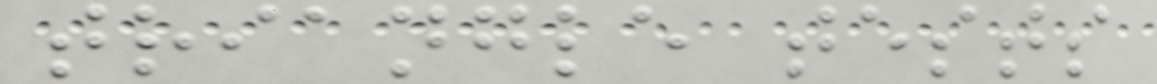triangle tests
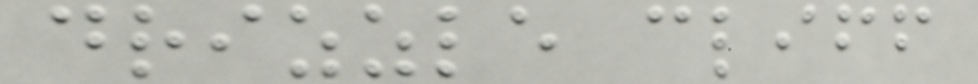drizzle cliff
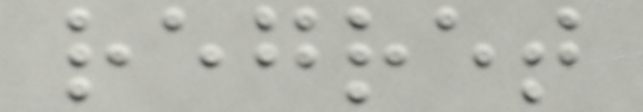regret
